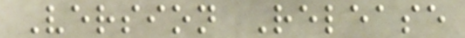Version Release
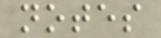notes
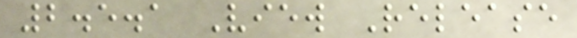2.5.1 View Release
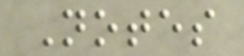Notes
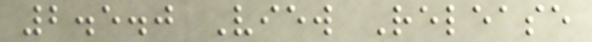2.5.0 View Release
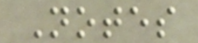Notes
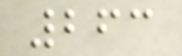263
